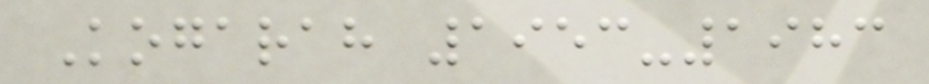Kogarah 1953-1983
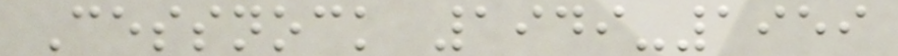Cessnock 1949-1959
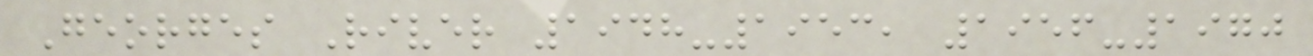Georges River 1948-1953, 1956-1970
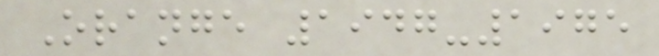Orange 1947-1975
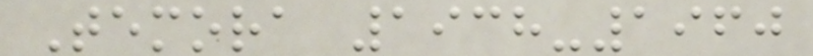Temora 1938-1960
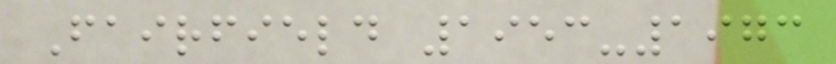Fairfield 1953-1973
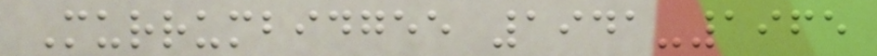Murrumbidgee 1941-1965
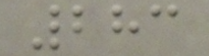283
